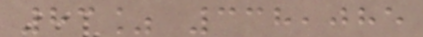83% 338,085
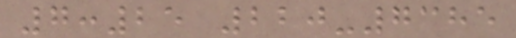7:25 220-7385
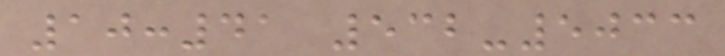10:41 532-5033
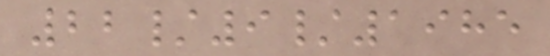22/9/1985
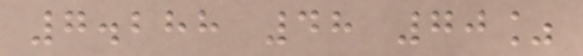7.288 48 70%
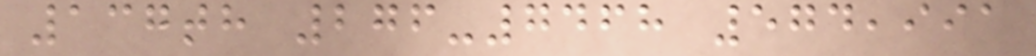137th 276-7468 574,991
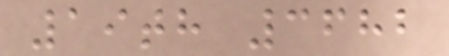19th 3682
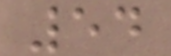54
